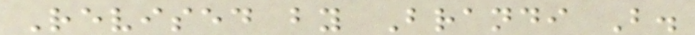Revised by Brandi B.
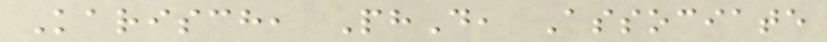Karisch, PhD, Associate
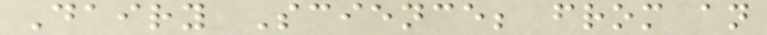Dairy Science; from an
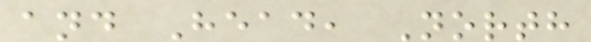and Head, North
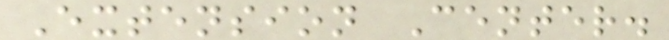Extension Center.
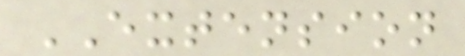EXTENSION
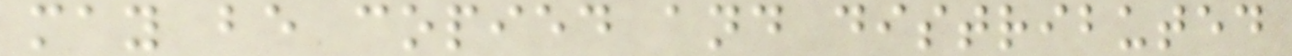may be copied and distributed
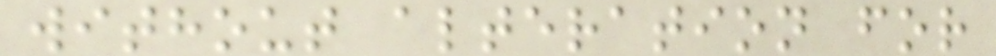without alteration for
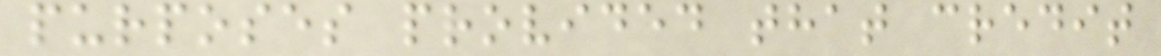purposes provided that credit
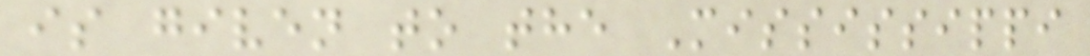is given to the Mississippi
